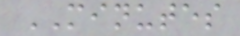MINUTES
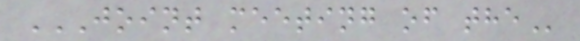JOINT MEETING OF THE
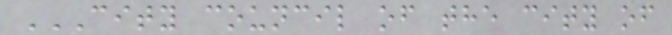CITY COUNCIL OF THE CITY OF
